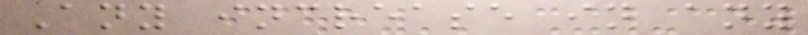Any increase in any
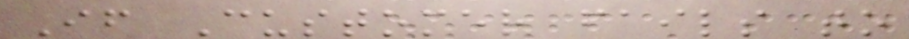If Customer fails to
